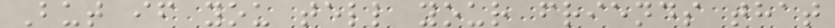But if you tell your friends that
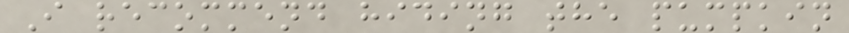I recommend hiding the pumpkin
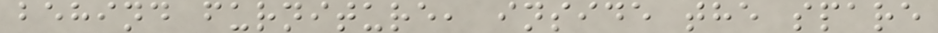behind furniture, inside the spare
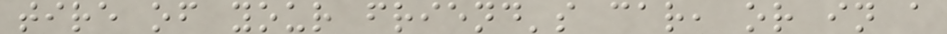tire of your friend's car, or in a
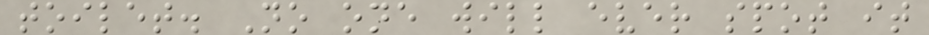toilet. No one will ever spot it
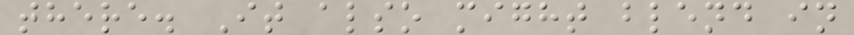there. It also might blend in
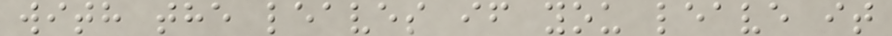with the leaves if you leave it
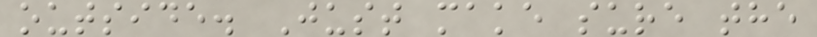outside. Just make sure the
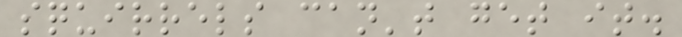squirrels can't get it.
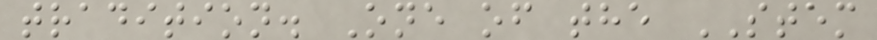tradition. One of the STEM
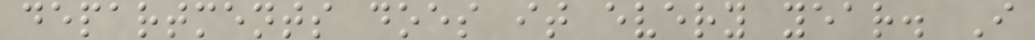departments does it every year. I
